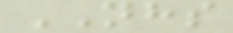NHS
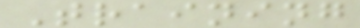Training
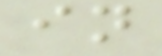in
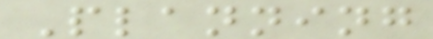Planning
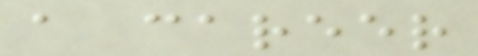a career
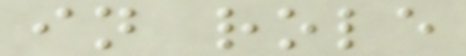in role
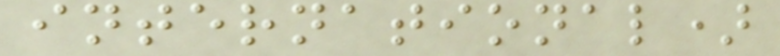international)
